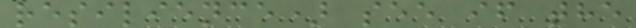resilience) see if the
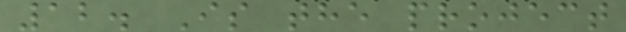12. Is the project
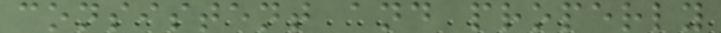consistent and properly
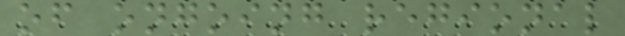of ongoing regional
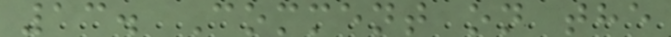13. Comment on the
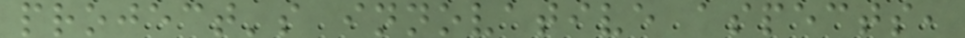project's innovative aspects,
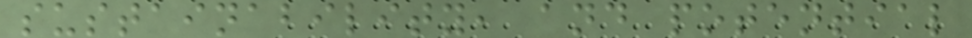sustainability, and potential
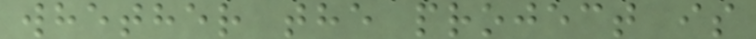whether the project is
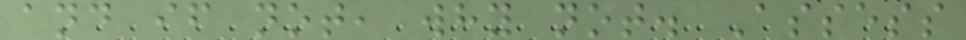and if not, why not. Assess
